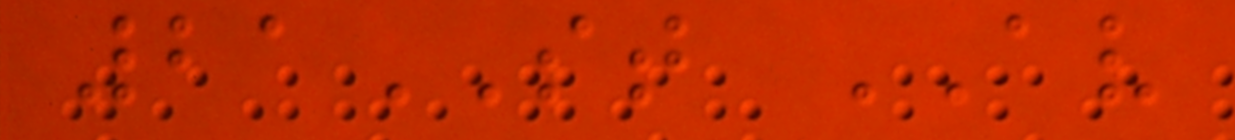21ST AV
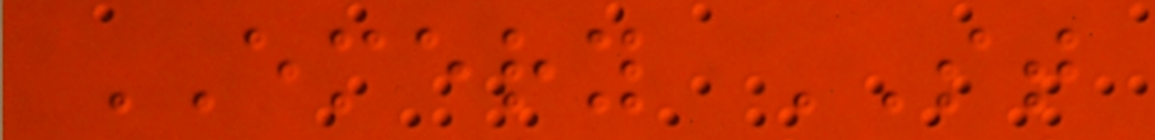EMERY ST
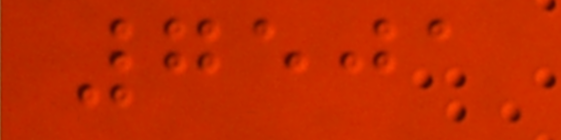7501
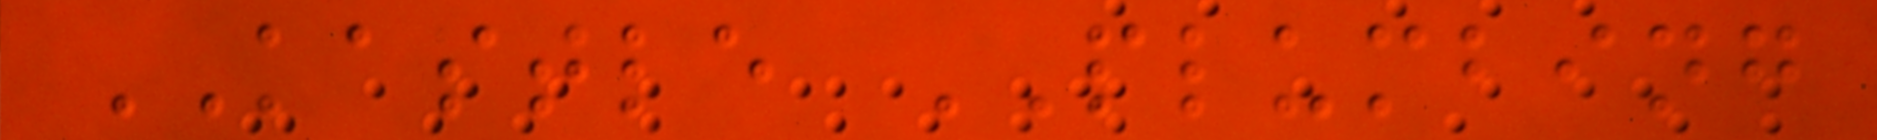KASTLE PLUMBING
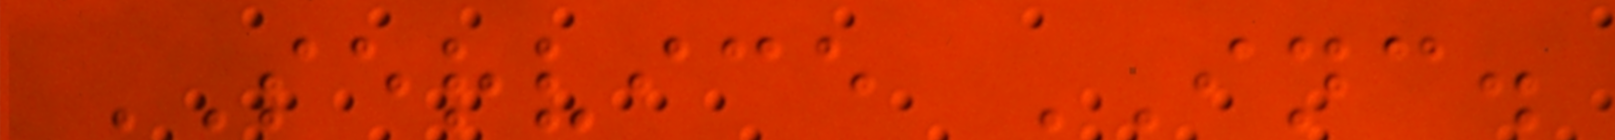SERVICE INC.
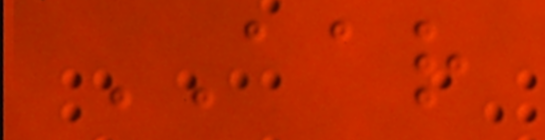AAR
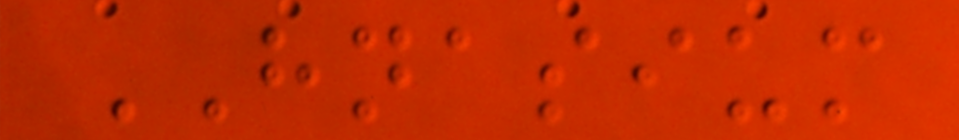HNASIUM
